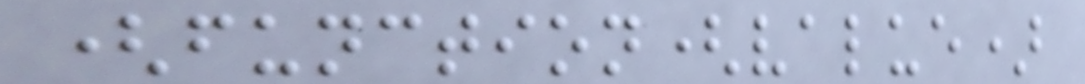(function(value)
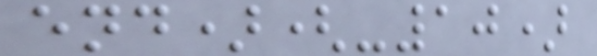end)(-10)
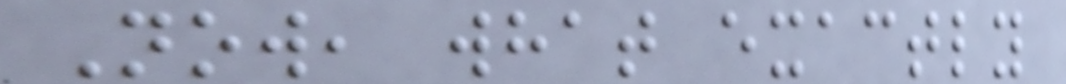Now, what exactly
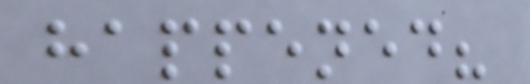happened?
